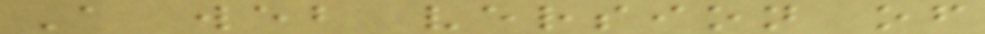A web version of
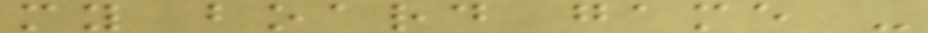my board game -
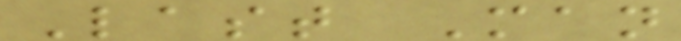Last Man
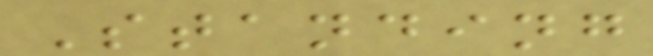Standing
